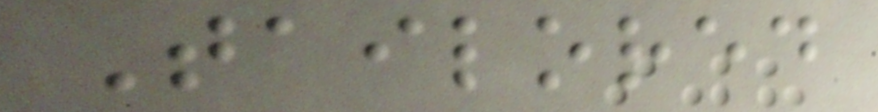Tailored
